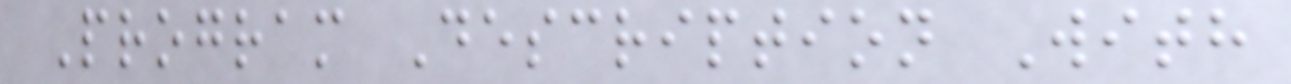Program Description With
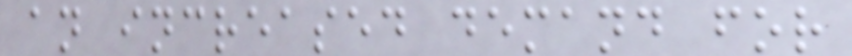an increased demand for
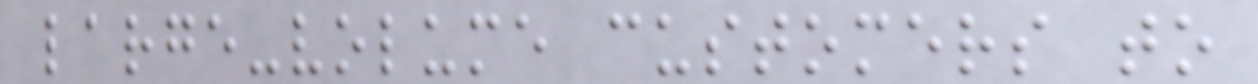large-volume customers to
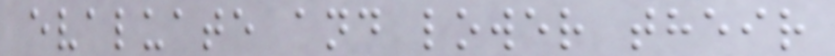evaluate and lower their
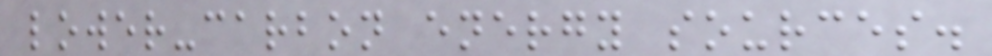lower-carbon energy sources.
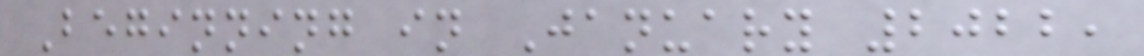Beginning in January 2022,
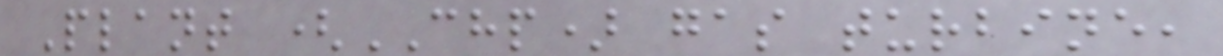Plant (CHP) gas turbine,
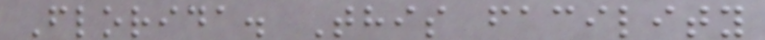Florida. This facility
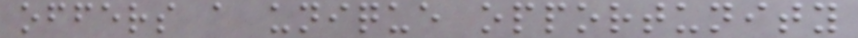offers a unique opportunity
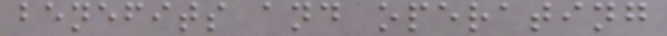benefits and operating
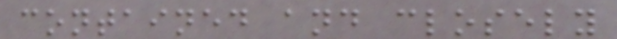contained and closely
